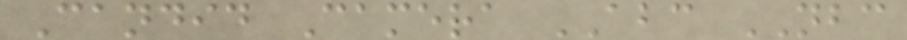Candid Camera ABC NBC
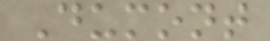Dumont
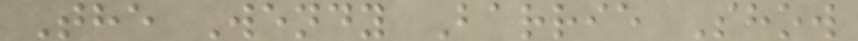The Wendy Barrie Show
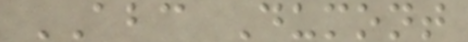ABC Dumont
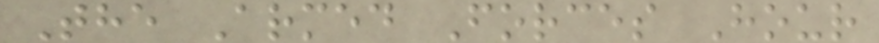The Armed Forces Hour
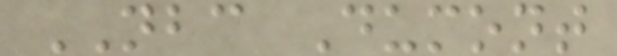NBC Dumont
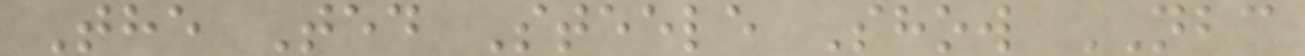The Ted Steele Show NBC
